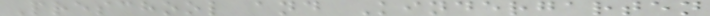Preschool and Kindergarten
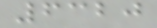6320
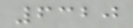6320
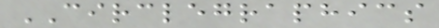CIRCLEGRAPHICS
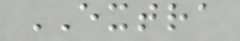EXTRA
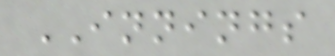INNINGS
